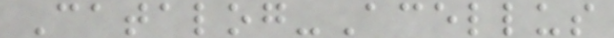Catalog-Acellus
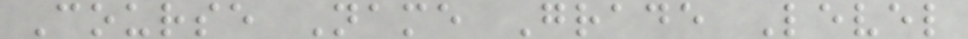Course Name Grade Level
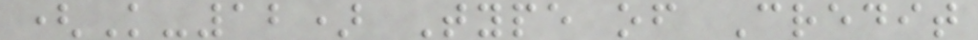(K-12) Type of Credit
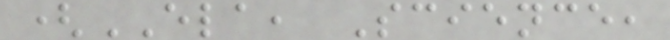(ELA, Science,
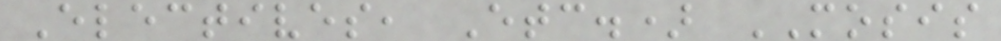Electives, Etc.) MOSIS
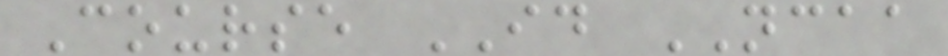Course ID NCAA
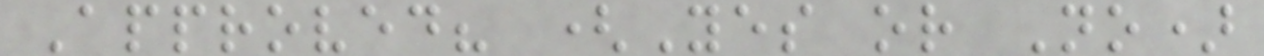Approved? (Yes or No)
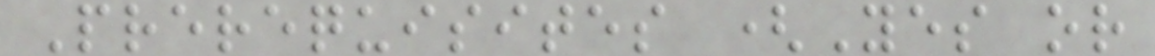Prerequisites (Yes or
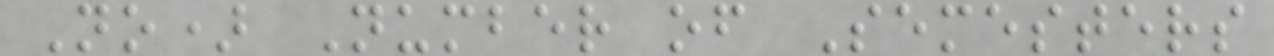No) Number of Semesters
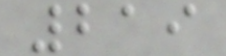219
